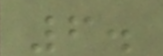6.
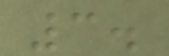3.
